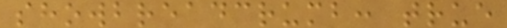showbreadcrumb: true
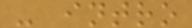- intro
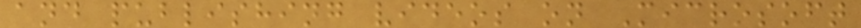and publishing videos on Microsoft
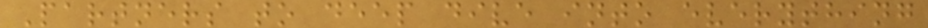Partners to deep dive into everything
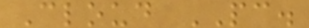Cloud PC.
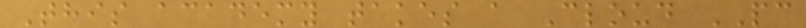This academy takes a Cloud PC
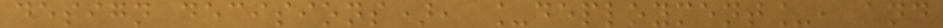design decisions), _deployment_, and
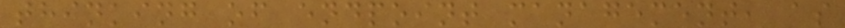thinking of endpoint management, as
